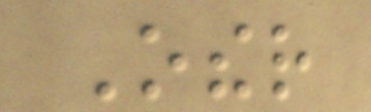Other
